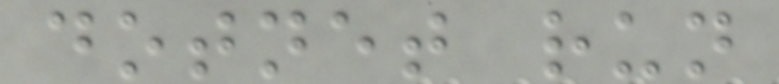dotnet run
